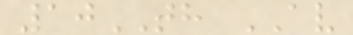10TH AV
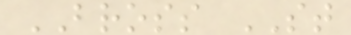BROSS ST
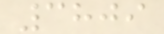3809
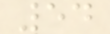54
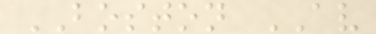BOSTON AV
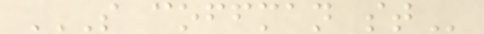S COFFMAN ST
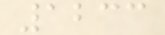1233
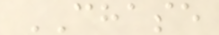CHASE
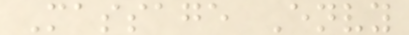Massage Envy
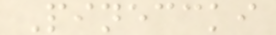Pineccki
